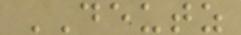DEUTZ
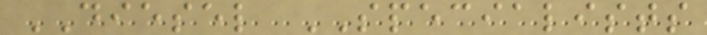DIESEL SPECIALISTS
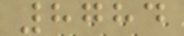8784
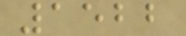1522
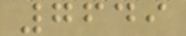7649
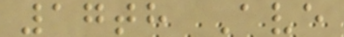17th Ave
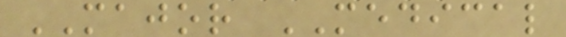MAJOR MEDICAL
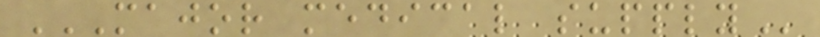MAJOR MEDICAL SUPPLY
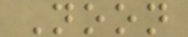Noon
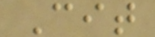Cit
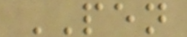PEN
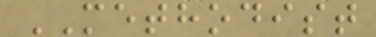METHODIST
